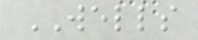WELLS
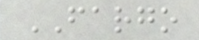FARGO
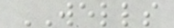WELLS
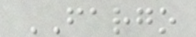FARGO
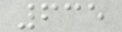635
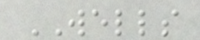WELLS
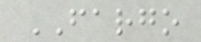FARGO
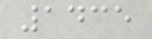1435
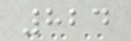824
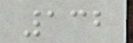132
